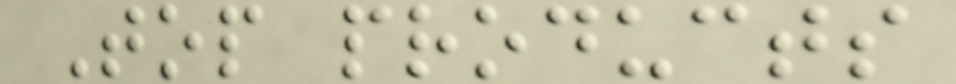Top products
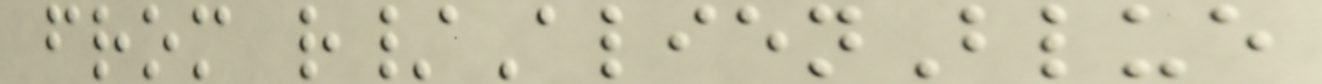from r/AlienBlue
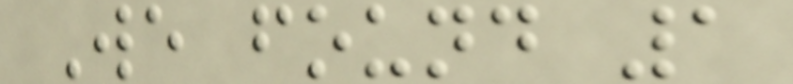We found 1
